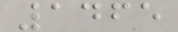1465
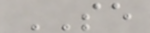SE
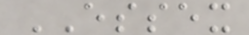ESSEX
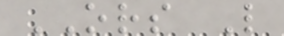ORS L
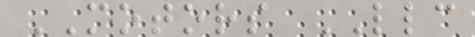MOTORS LLC
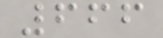666
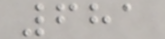681
